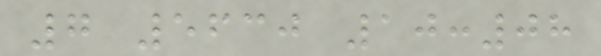7 5630 10:08
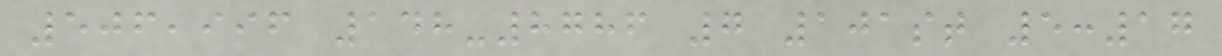506,996 148-8786 7 101st 5:17
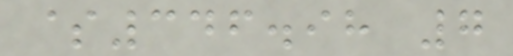$346.98 7
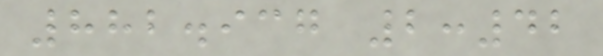882.937 2:42
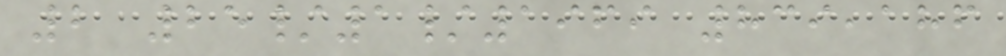2 25/1/1969 839,186
